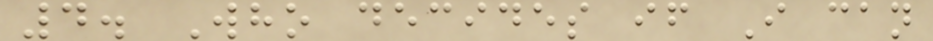4. Who decides if I can
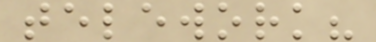telework?
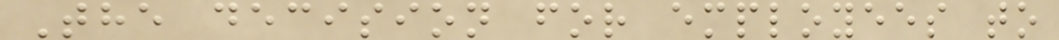The decision for employees to
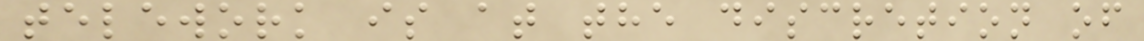telework is at the discretion of
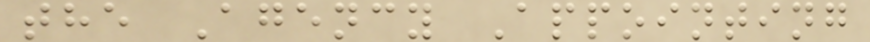the Agency Appointing
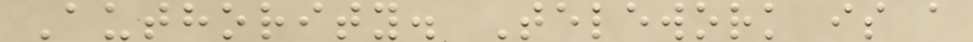Authority. Telework is a
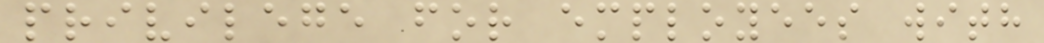privilege for employees with
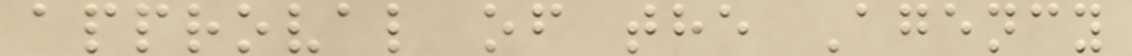approval of the Agency
